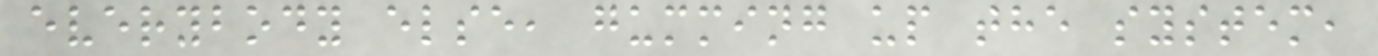everybody else, gumming up the system,
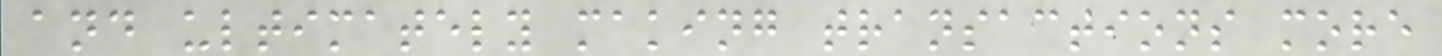and ultimately making transactions more
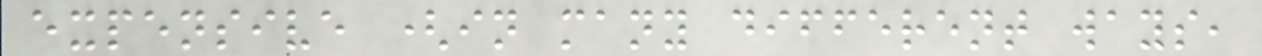expensive (in many different ways,
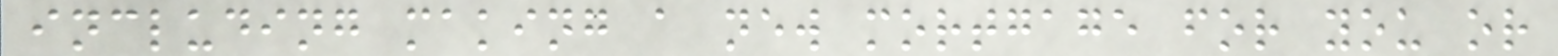including making a new mortgage for you or
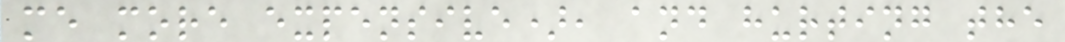me more expensive), and hurting the
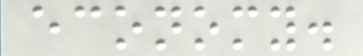economy.
